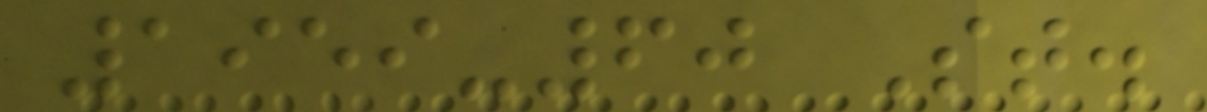1959-60 St.
